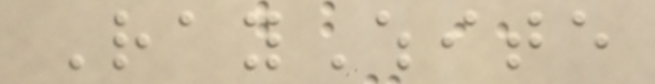RayWhite
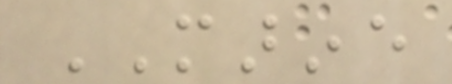MARINE
